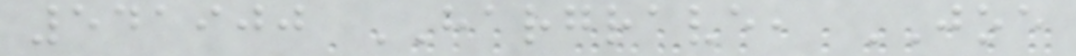541900 HARGRAVE, JOE
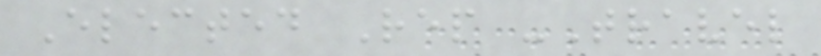Elected Rep -Travel
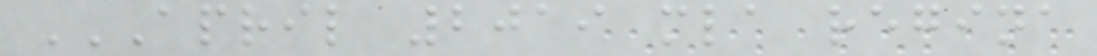APRIL 2019 MLA REGINA
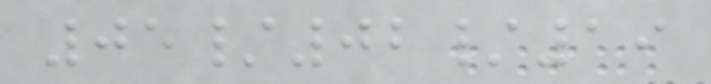05/02/19
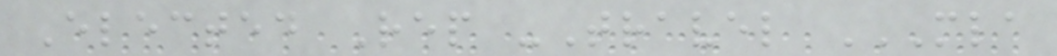Elected Rep -Travel MLA
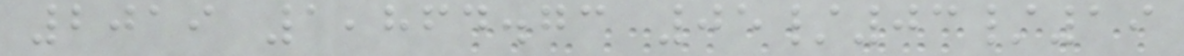2019 1,864.73 05/03/19
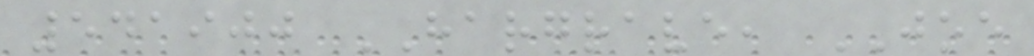541900 HARGRAVE, JOE
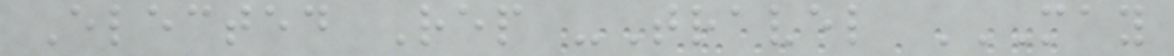Elected Rep -Travel MAY
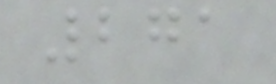271
